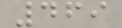469
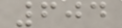604
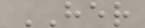HER
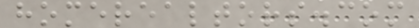homerealtors.com
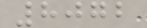8072
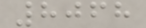8068
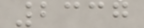2337
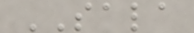SALA
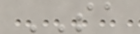SA
